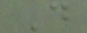D
